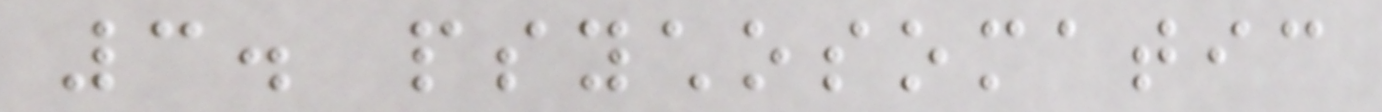3. psychosomatic
